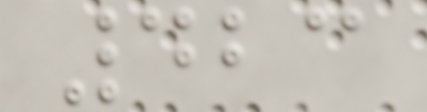423
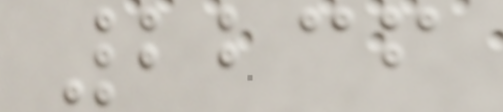2236
